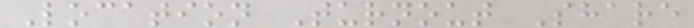Location Turnout Share
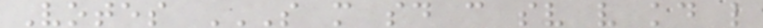Votes S M SD C SV V KD L
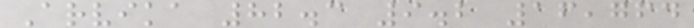Arvika 82.3 9.2 16,764
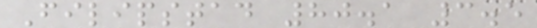Filipstad 80.1 3.5
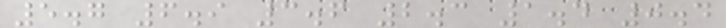5.7 6.9 3.6 2.3 1.4 0.4
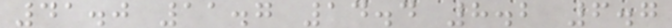41.0 11.7 14.4 8.2 6.7
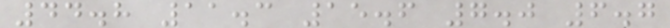44.8 11.3 15.6 7.0 6.7
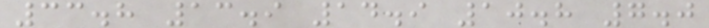33.8 13.9 14.9 10.8 7.0
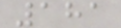181
